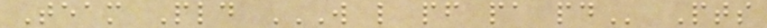Team Pld W L PF PA PD Pts
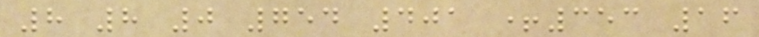8 8 0 754 401 +353 16
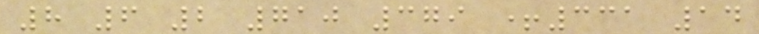8 6 2 710 379 +331 14
